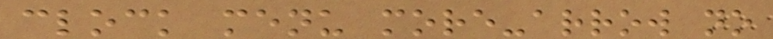clock menu more-arrow no
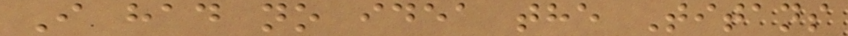I had no idea the Titans
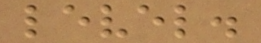level.
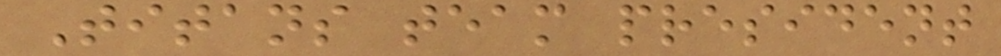Titans team president
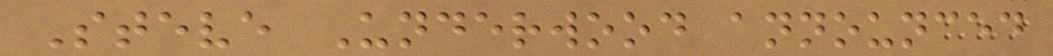Steve Underwood announced
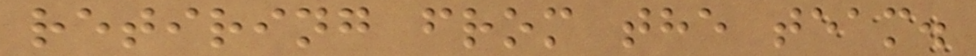retiring from the team.
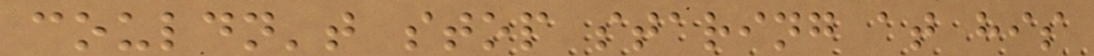couldn't stop staring at his
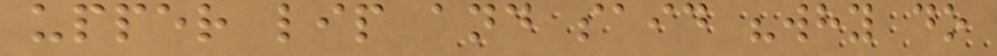upper lip and said "why do
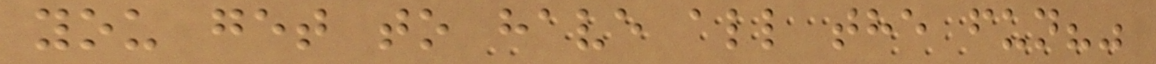you get to have all the fun?"
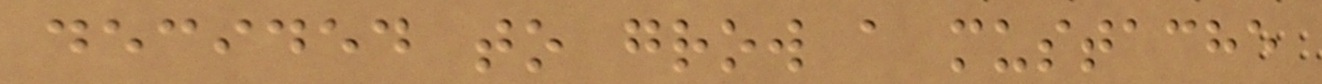decided to grow a mustache
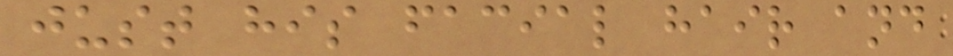just his facial hair and
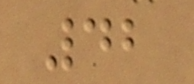42
